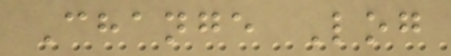Change Log
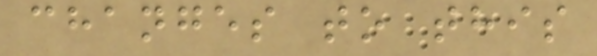changes to this
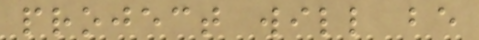project will be
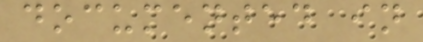documented in
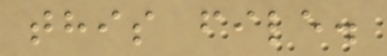this file.
